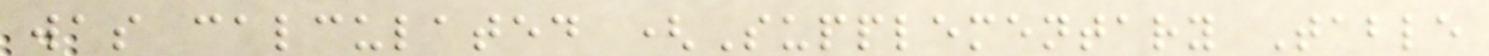was calculated (Supplementary Table
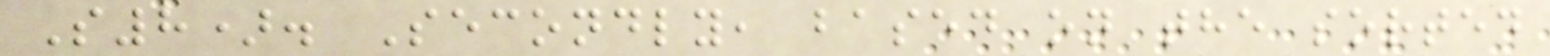S8). Secondly, based on the sorted
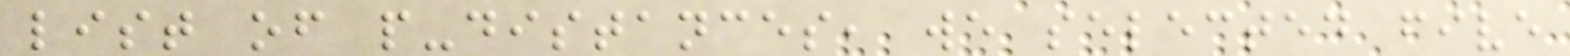list of p-distances, we selected five
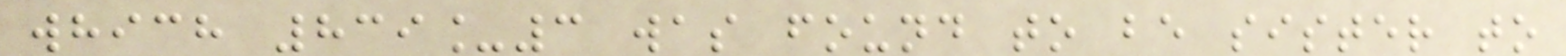which 839_3 was found to be sister to
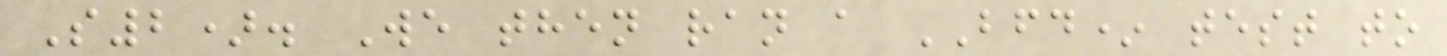S2). We then ran a BFD* test to
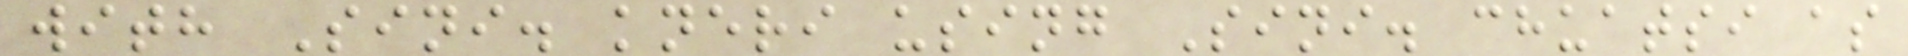with Sini. kneri using Sini. chuatsi as
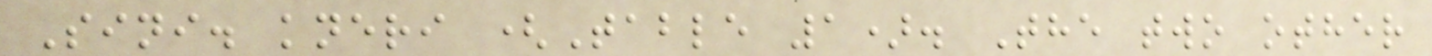Sini. kneri (Table 1). The two other
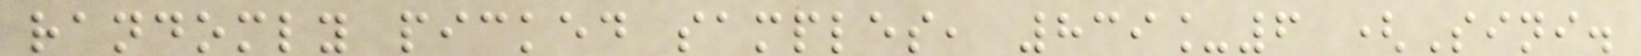randomly picked samples, 839_6 (Sini.
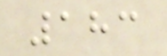183
